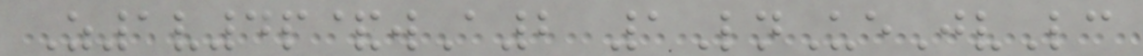Z1v4p&wA2 1LnUeJvLc
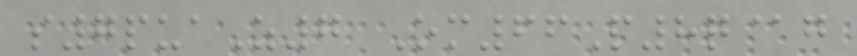s7puaZ7 Om66P8q@g
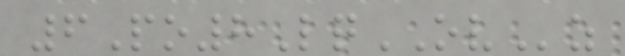6Po8LqOVz
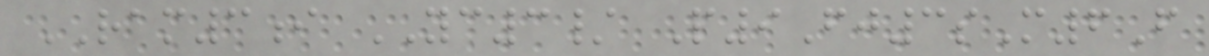RAM3i YC3/ P9Fj3sM6F
